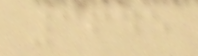3645
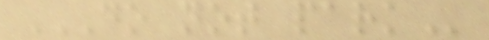DO NOT PARK
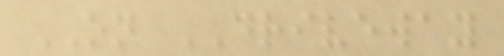ON DRIVEWAY
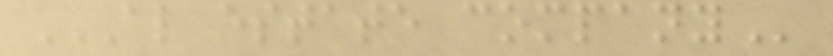AL ESTATE COMPANY
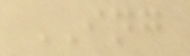ING
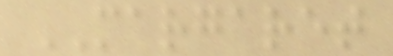MARGARET
